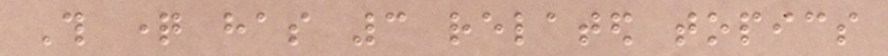This question has 3 related topics
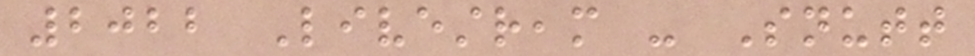2022 Livestream - Snutt
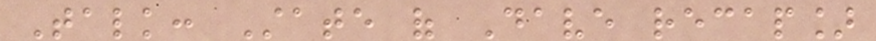Talk: State of Dave recap]
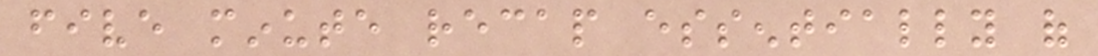five minute recap essentially of
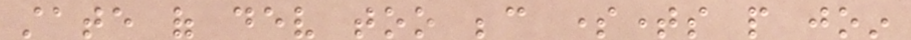state of dev too because sometimes people join
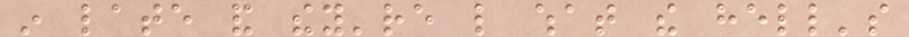in late and they're like what the hell's
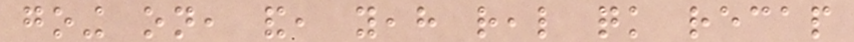going on, and, yeah real quick recap
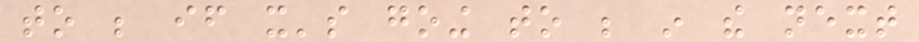to be if it's going to be in the next
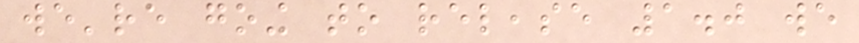we're going to release 1.0 we
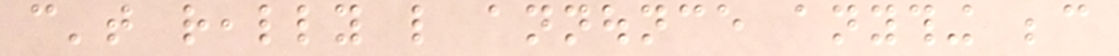can't really like announce anything because
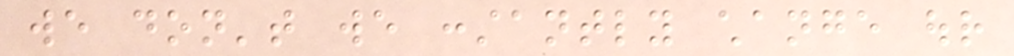we don't we constantly change our
